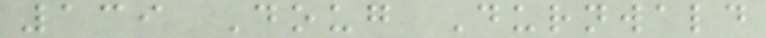139 Doug Durnwald
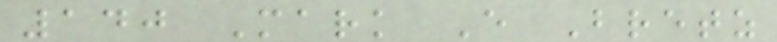140 Mark E Bretz
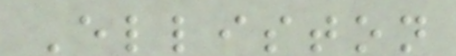Elliston
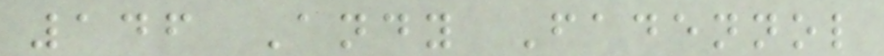146 Andy Fadennol
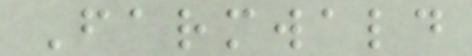Farmwald
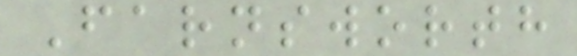Farnsworth
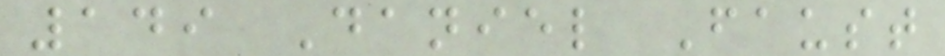149 Daniel Faust
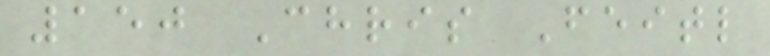150 Chris Feitl
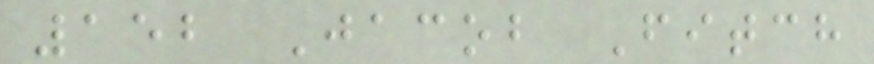152 Jacob Fitch
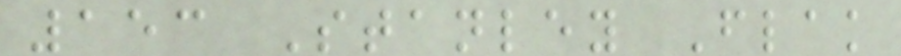153 Stanley Flak
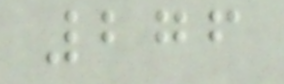276
